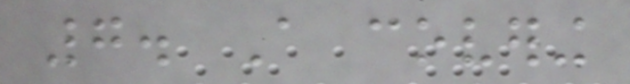7. A covering
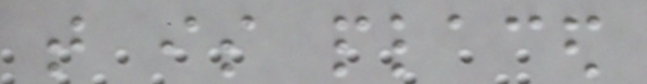that is placed
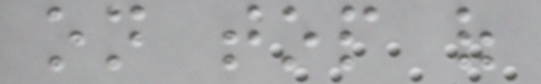on top of
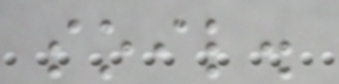soil.
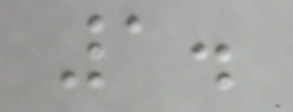1.
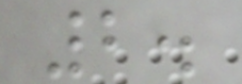2.
